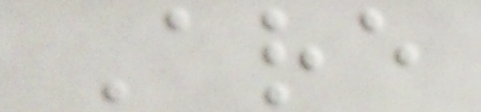Are
